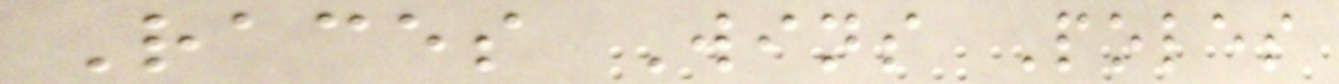Races Wins Poles
